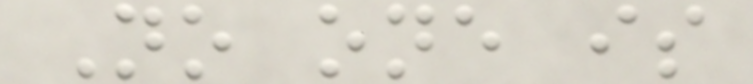No one is
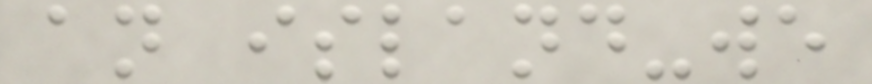an island-we
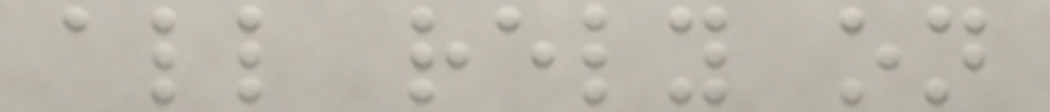all rely on
